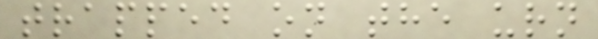trapped on the urn
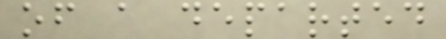of a departed
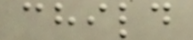child
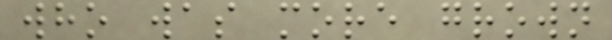who was more grown
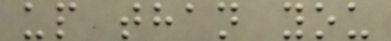up than you
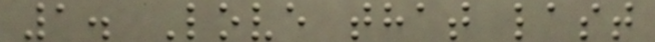1. Love that last
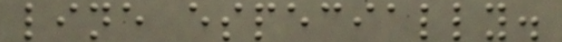line especially.
